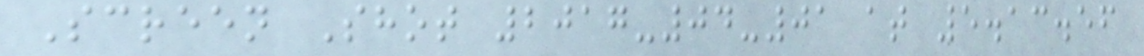Screen Shot 2017-04-01 at 5.13.56
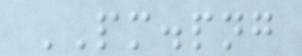PM.png
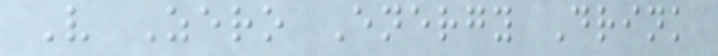V Zero Energy Drink
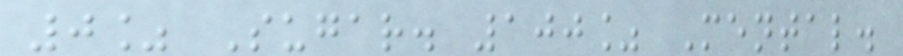0% Sugar. 100% Mental.
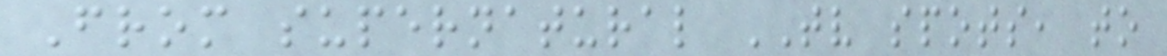From supernatural TV spots, to
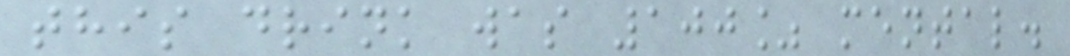this drink was 100% mental.
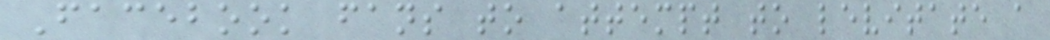Facebook fans to attempt to levitate a
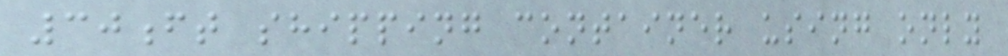30ft shipping container using only
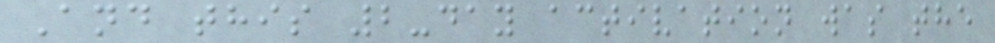And this 2-day activation was the
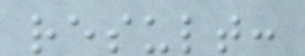result:
